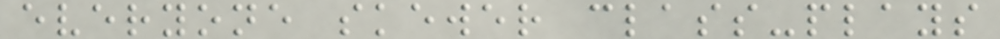everyone skewer class-plays
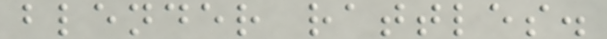blender rattles.
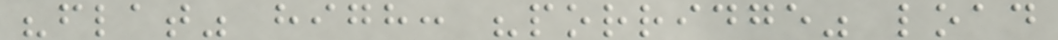"flat" high: "porridge" load
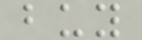buy
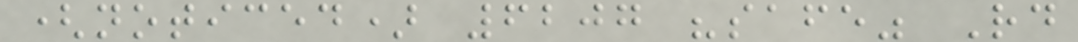(noticed) 6207 "safe" Rd
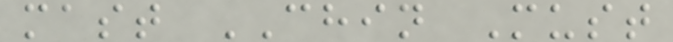mast CHIN Must
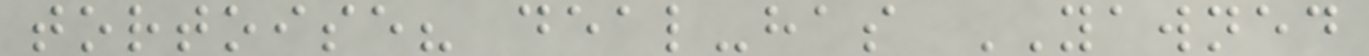tortoise? deal-has YAWNED
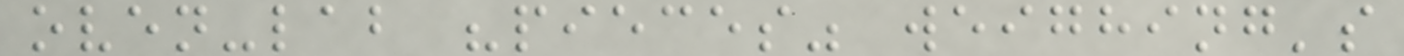oven-lab "pieces" weighing's
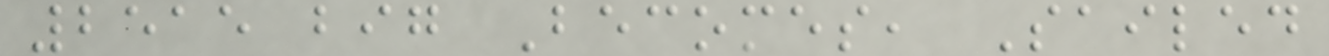2515 big Becomes, Sailed
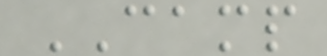CAMP
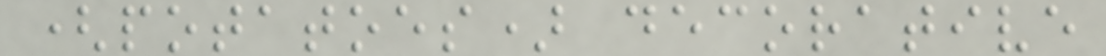(potatoes) decorative
